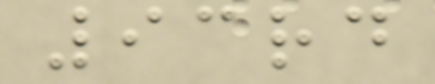93rd
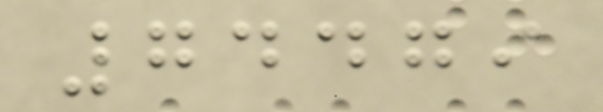74479
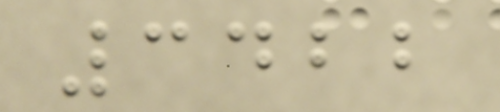3422
